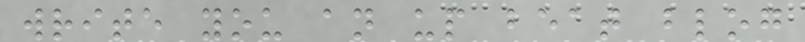write you an up beat blog
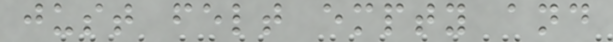just felt empty and
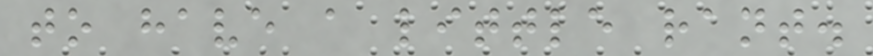to have a little rant.
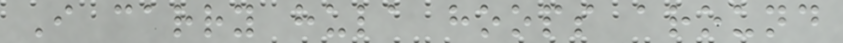I carry hula hoops around
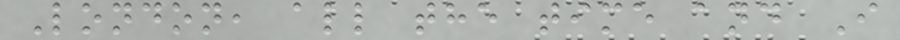London, all the time and I
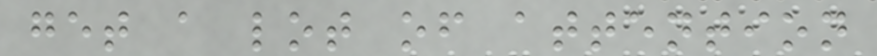get a lot of attention
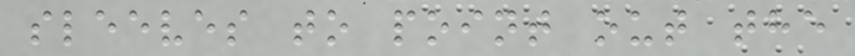sleeves to point out the
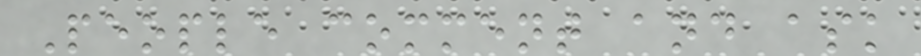People comment and ask
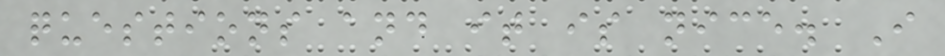questions and it is nice. I
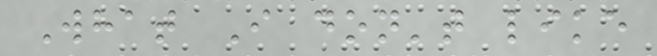What I don't like
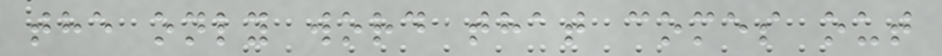the only word that comes out
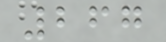267
